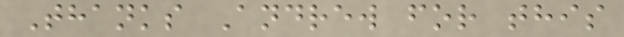Thanks Andrew for this
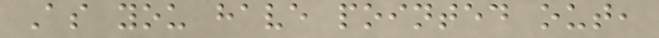As you have pointed out,
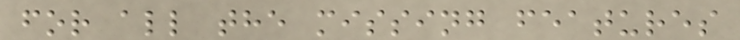for all the missing features
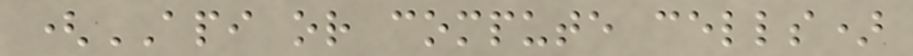(API or compute cells)
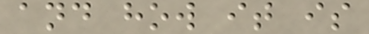and how it is
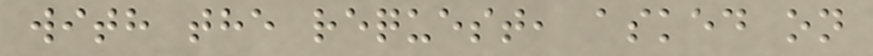with the request, asked on
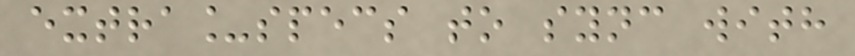extra_specs to sync with
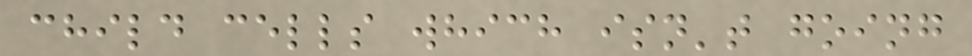child cells which isn't going
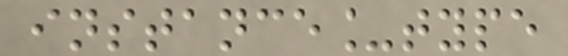instance_type
